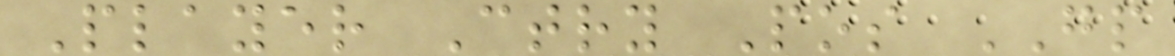Player Ctry Pos GP
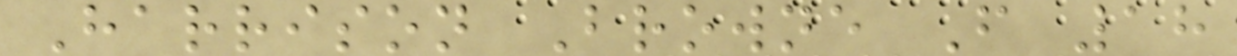Harrison Browne F 18
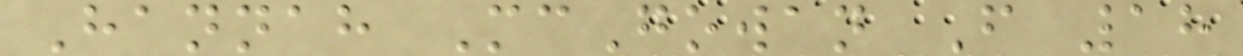Hannah McGowan F 18
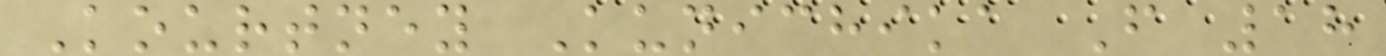Kourtney Kunichika F 18
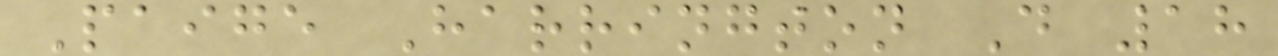Paige Harrington D 18
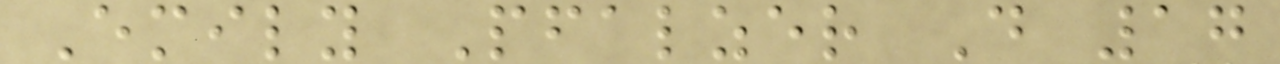Emily Pfalzer D 17
